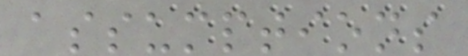assumptions
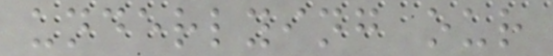underlying our
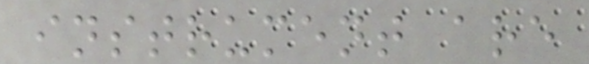instrument are
